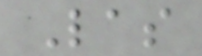Las
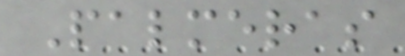Palmeras
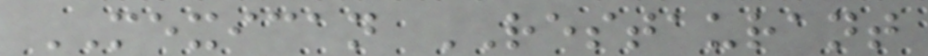MEXICAN RESTAURANT
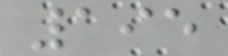195
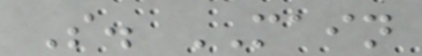S. MAIN
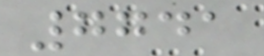7741
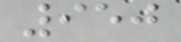950
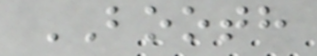BOOTH
